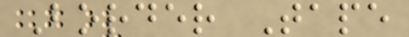Border Tape
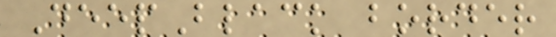DeepBlack border
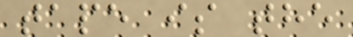tape is the
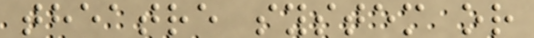theatre system or
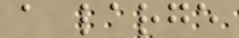a large
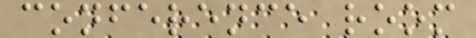conference room
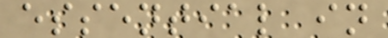essential in
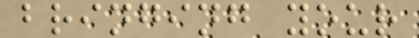bringing your
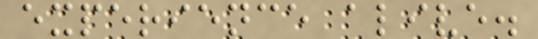experience alive.
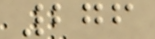276
